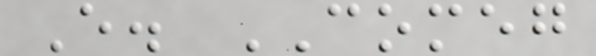E. COMEG
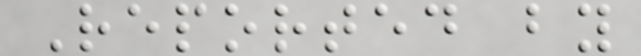Reported by
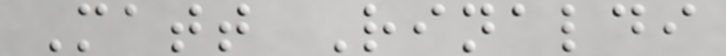Matt Rinaldi
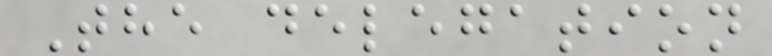The delegation
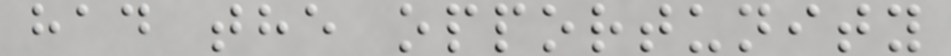had the opportunity
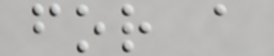for a
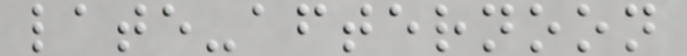late-afternoon
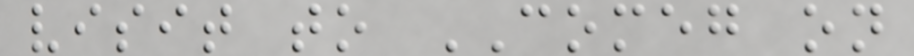visit to COMEG on
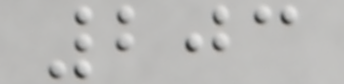203
